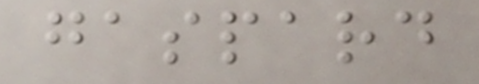gaspard
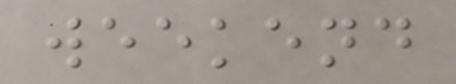weekend
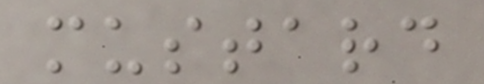mustard
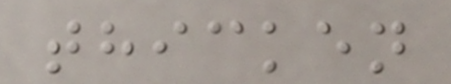thicken
